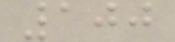100
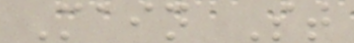Main St
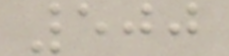500
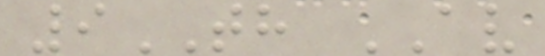9TH AV
